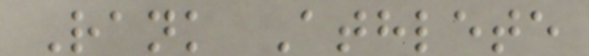Rank Athlete
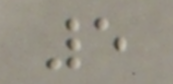5
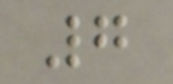7
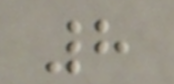8
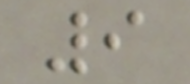9
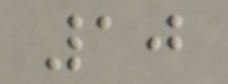10
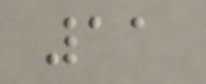11
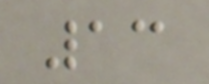13
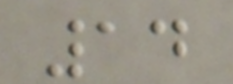14
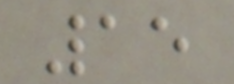15
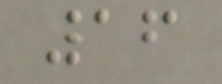16
